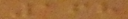168
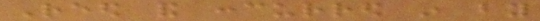Reed and concurred in by
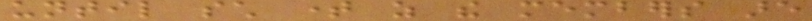until such time as the members are
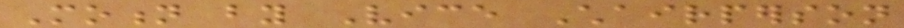Motion by Vice Chairperson
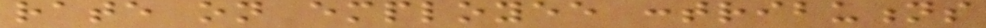rate on employee contributions
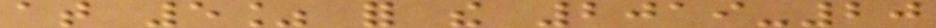at 5% for the 2019-20
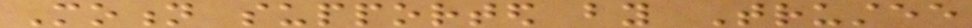Motion supported by Trustee
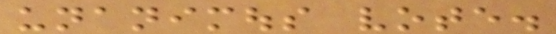unanimous vote.
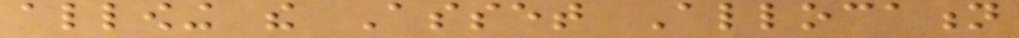allowing the Asset Allocation
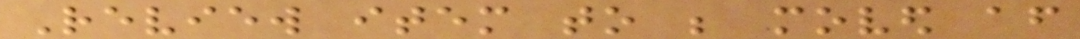Review item to be moved after
